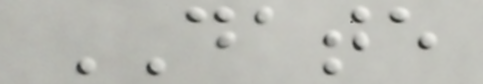DATE
